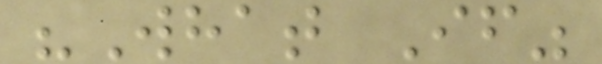"What If"
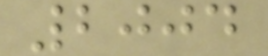2004
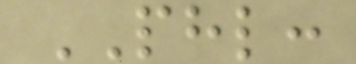PHL:
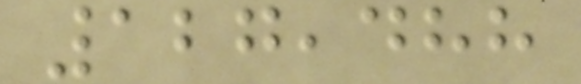127,488
